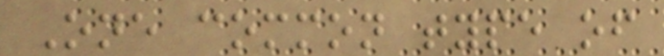One common type of
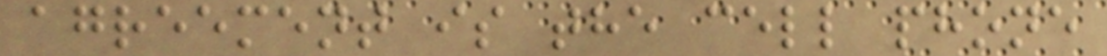agreement is the cell phone
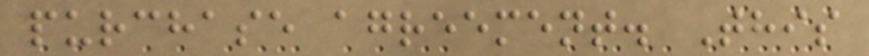purchase agreement. This
